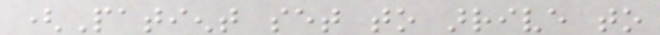(Patient set to arrive to
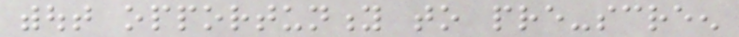without opportunity to pre-screen
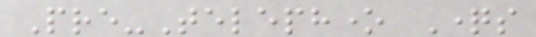Pre-Telephone Questions
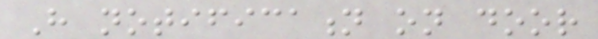Have notification on door
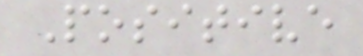Positive
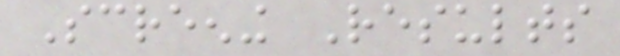Screening Results
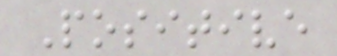Positive
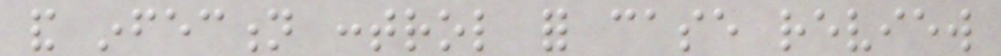and infection control for case review
